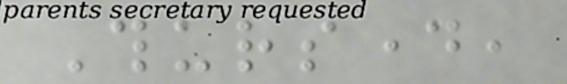Thursday,
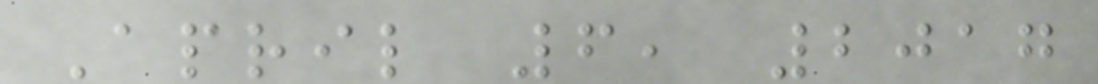April 6, 2017
